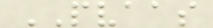PVAAS
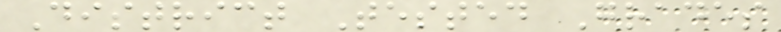District Tested Grades
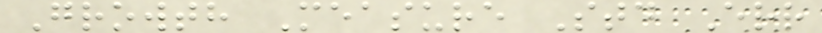Growth Measure Std Err
